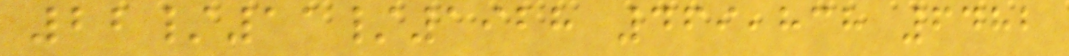22/11/1928 469,838 6482
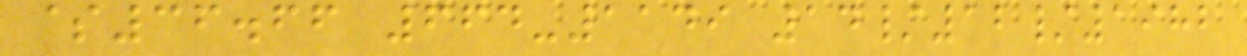$36.66 664-1149 14/12/1982
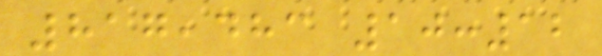817,483 10:12
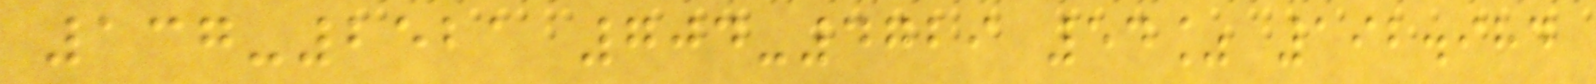137-2521 704-4729 54% 192.984
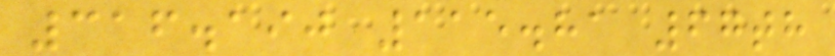316.190 115.81 67th
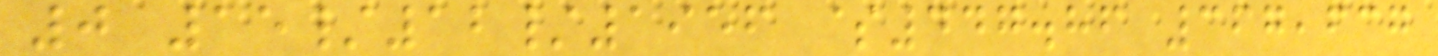0 15/12/1956 $447.86 367,637
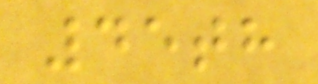45th
